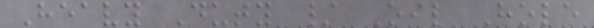Heavy Duty / Oil Hole
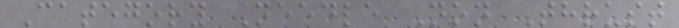Category Needle Non Thrust
